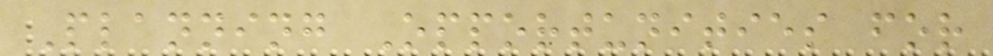Planning Opportunities for
